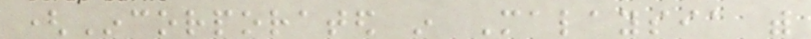(Incorporated in Malaysia with
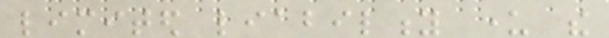limited liability under the
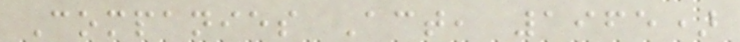Companies Act, 1965)
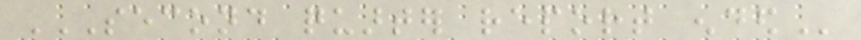SECOND QUARTER REPORT ENDED
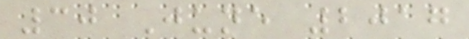30 June 2017
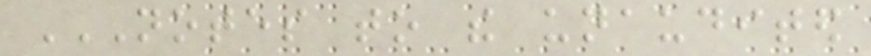NOTES TO THE UNAUDITED
